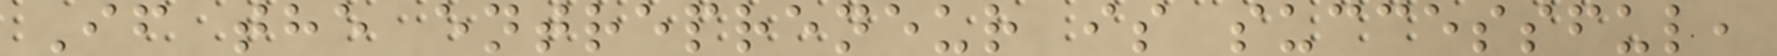If the entrepreneur is successful,
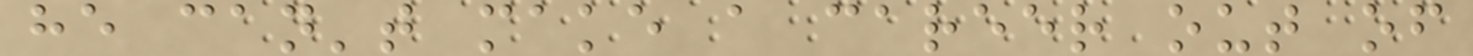he can't make a career out of
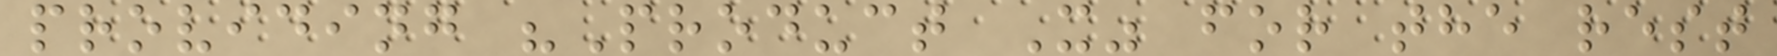providing "Product X" for the rest
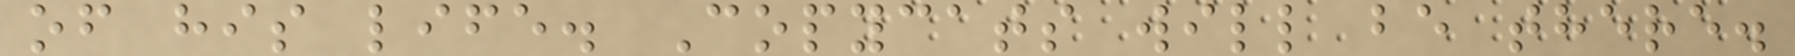of his life. Copycats will be there.
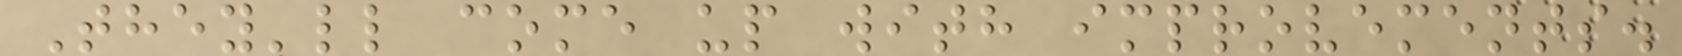They'll come up with improvements.
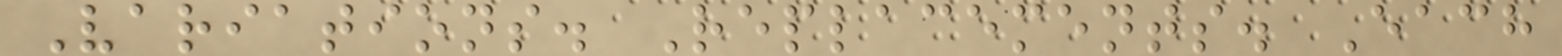Variations. Replacements. Each
